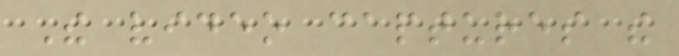The video captures the
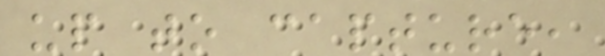up to capture,
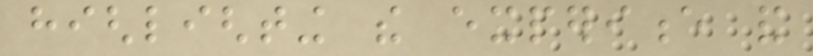highlighting the experience and
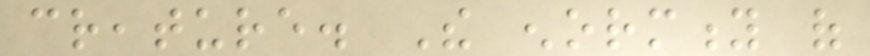creature. The enormity of
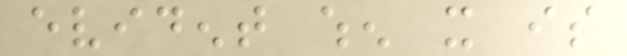evident when it is
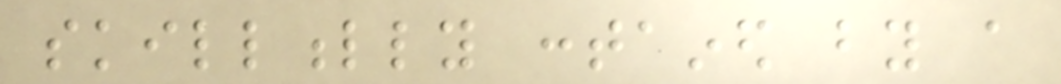skillfully contained by a
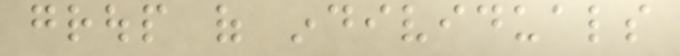group of individuals
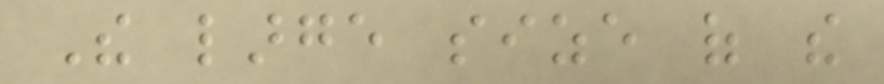The large size of the
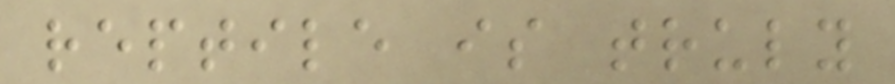reptile is truly
